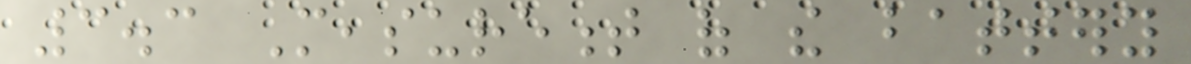3.3 Measurement of the battery
